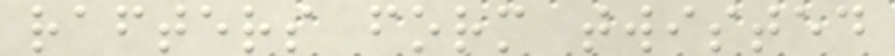rafters form twisted
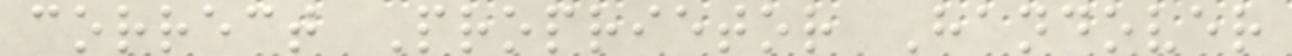correct Proprietor Handover
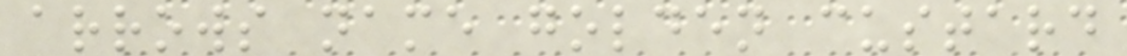arrows name golden custard
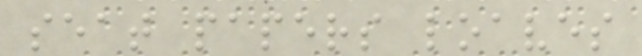seat papers loaves
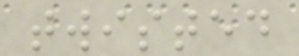twisted
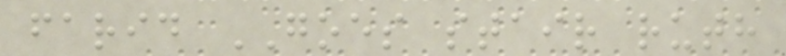farid GOES stair ruth
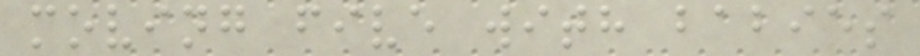moving five with babies
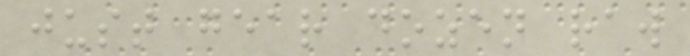just gear dozen raw
